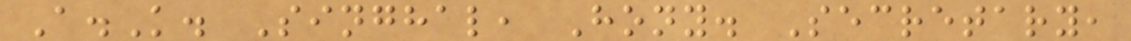A.K. Singhal, Hony. Secretary,
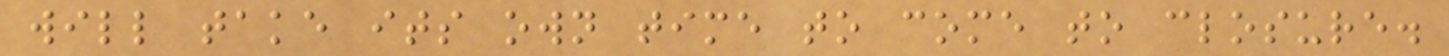will take its own time to come to closure.
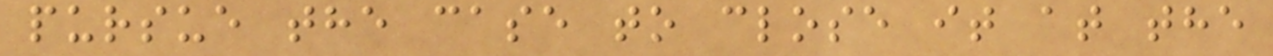pursue the case to close it at the
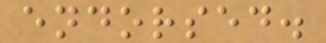endorsed.
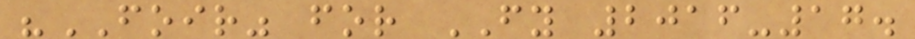"FOIR" for FY 2016-17.
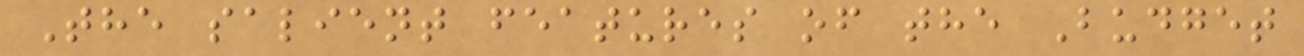The salient features of the Budget
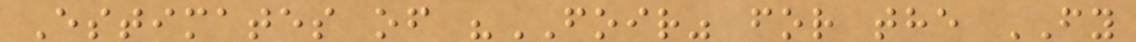Estimates of "FOIR" for the FY
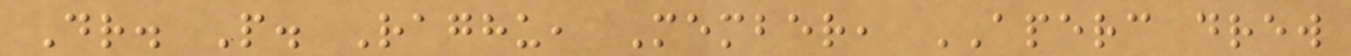Dr. P. Raghu, Member, APERC drew
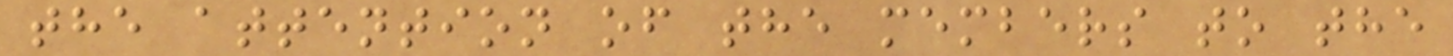the attention of the members to the
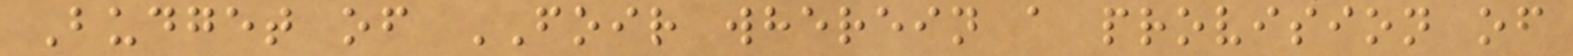Budget of FOIR wherein a provision of
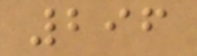296
